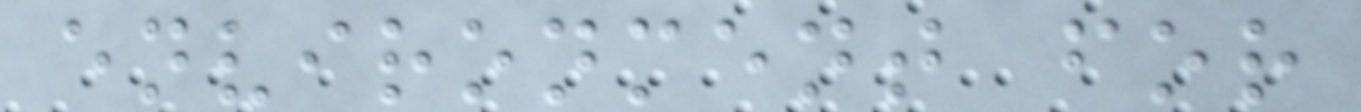environment for
